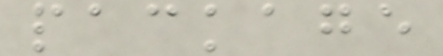package
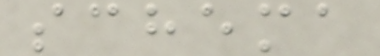schema
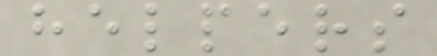helpers
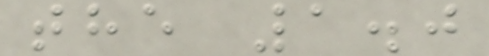the 1.0
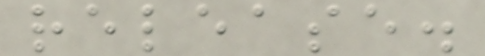release.
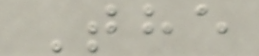The
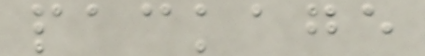package
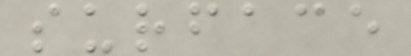surface
